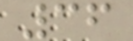36
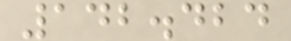142.424
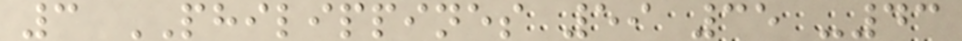3 PHILIPPINES 59 35 -43
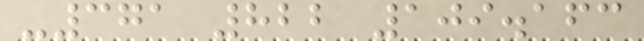-371 822 109.163
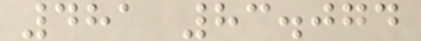481 83.074
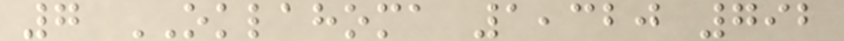7 OKLAHOMA 1,320 792
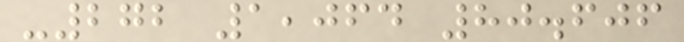-272 1,064 80.606
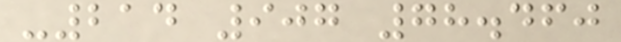-214 907 78.460
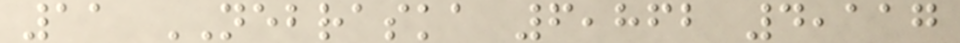11 NEBRASKA 6,862 4,117
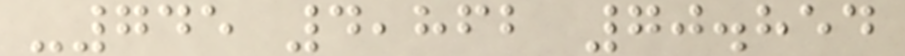-745 4,862 70.854
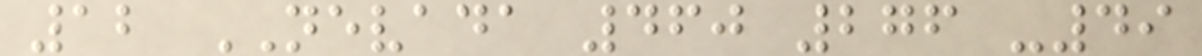12 NEVADA 460 276 -49
